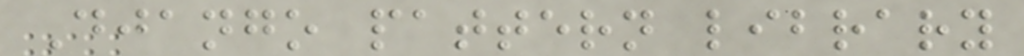Django pattern library
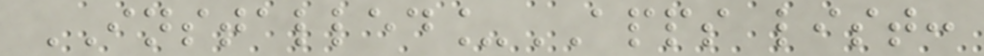INSTALLED_APPS list:
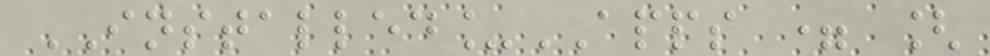INSTALLED_APPS = [
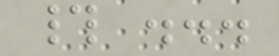# ...
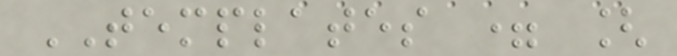TEMPLATES = [
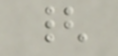{
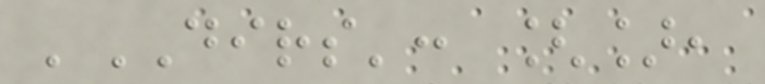'DIRS': [],
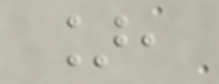],
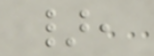},
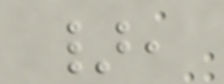},
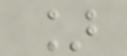]
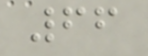66
